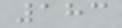183
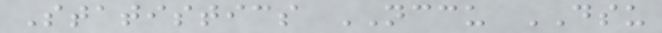Statistics NCCU DSU
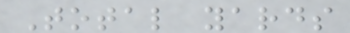Total yards
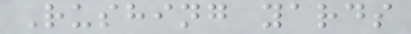Rushing yards
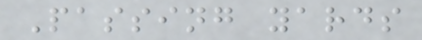Passing yards
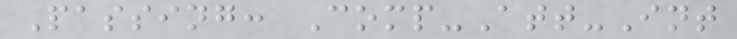Passing: Comp-Att-Int
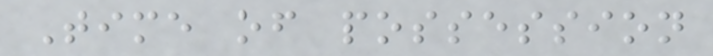Time of possession
